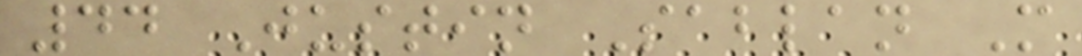44 Justin Sablan M
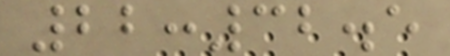22:32.5
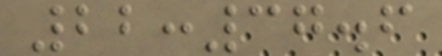22:37.6
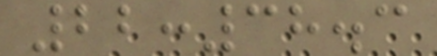22:38.3
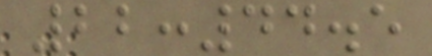22:44.5
